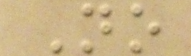No
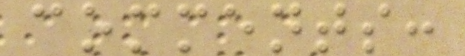comments:
